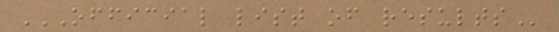OFFICIAL LIST OF RESULTS
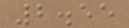2.55
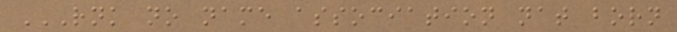RNK NO NAME ASSOCIATION NAT BORN
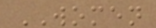WOMEN
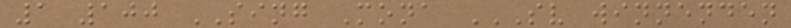1 100 SING Mona SV WINNENDEN
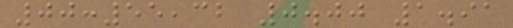00:55,32 0.00 1.91
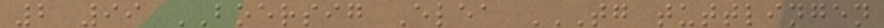2 99 BOERSIG Elea TG TUTTLINGEN
